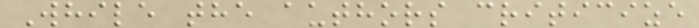While the authors criticize
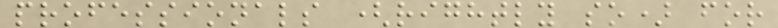professionals (rightly so) for
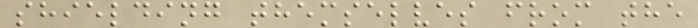shielding themselves from the
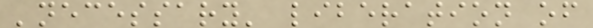'necessary' liberation of
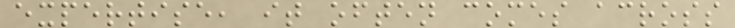expertise, it often comes across
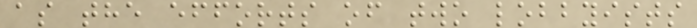as the efforts of two lobbyists
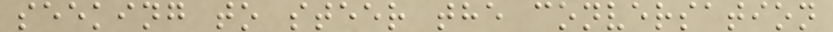seeking to steer the conversation
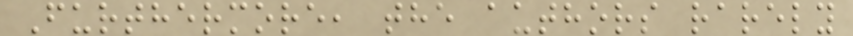Furthermore, the authors rarely
